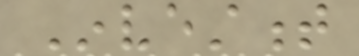Investment
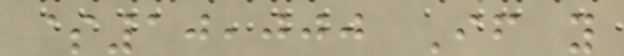$10,000 If you
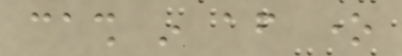cash in after one
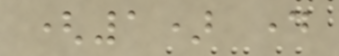(1) day
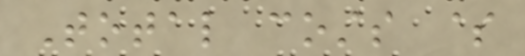Total costs $
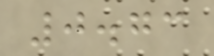0.73
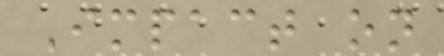Impact on
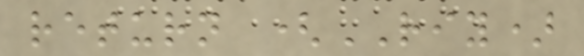return (RIY)
